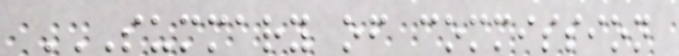SUMMARY OF COMMISSION
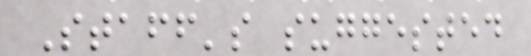Staff's suggested
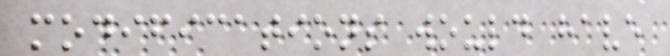modifications would have
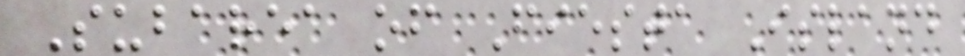Subarea of Fiesta Island
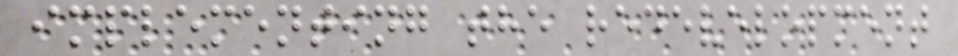implementing the redevelopment
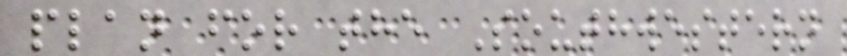plan for the Southwestern
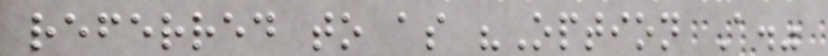referred to as "Option A."
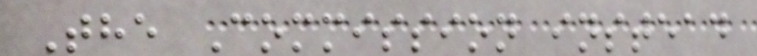The Commission instead
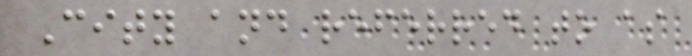City and referred to as
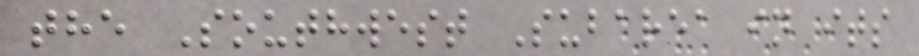the Southwest Subarea in its
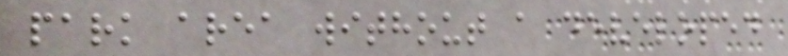park area without a developed
